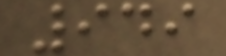949
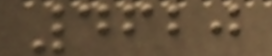4620
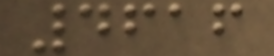4616
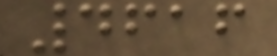4616
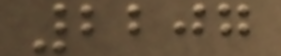2207
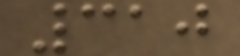310
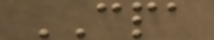CPA
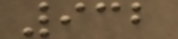932
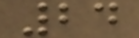24
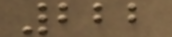222
